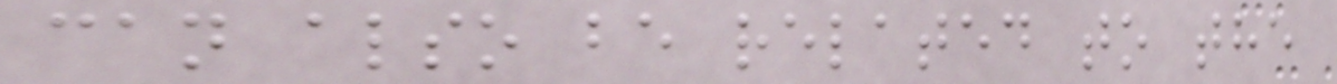can also be related to the
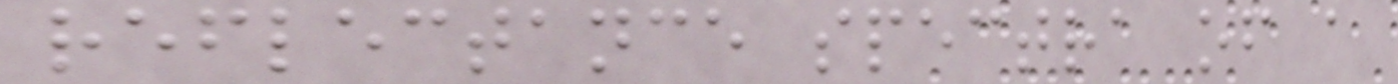reflectance spectra of a
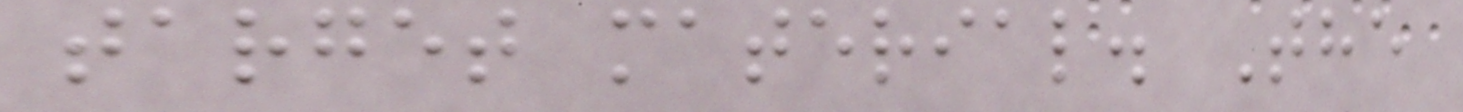target material. The
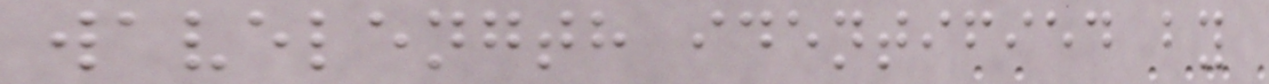wavelength identified by
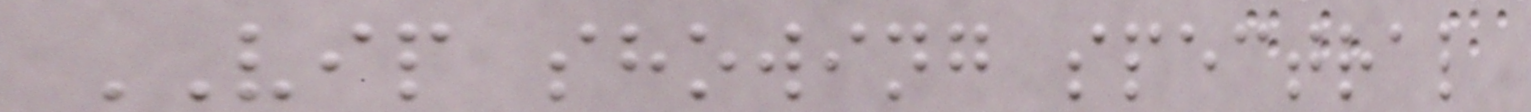VIP showing spectral
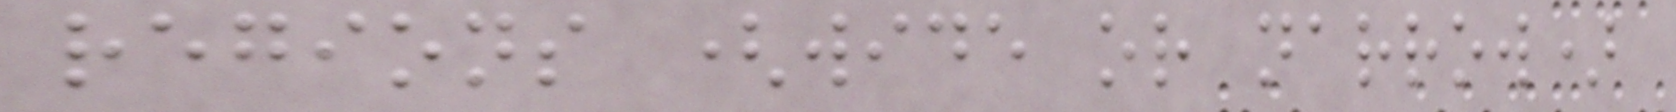regions (wide or narrow)
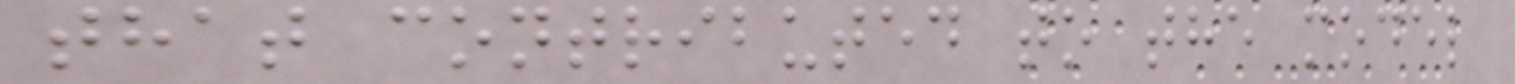that contributed to the model
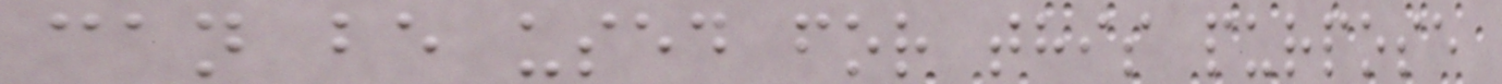can be used for this purpose
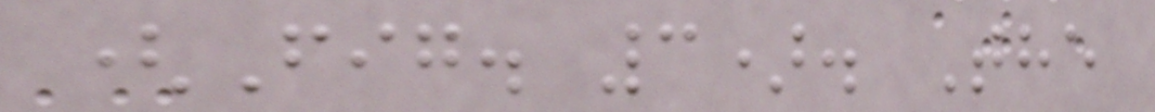(Fig. 3). The
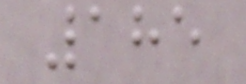185
